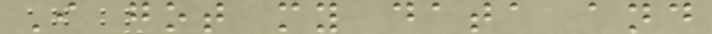I got my data and
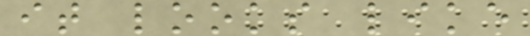it looks like
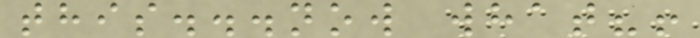this...now what?!
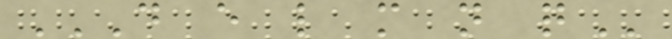D E L M N Q
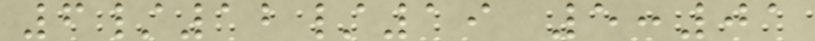6/12/19 5:01
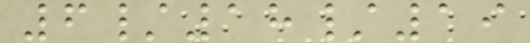6/18/19
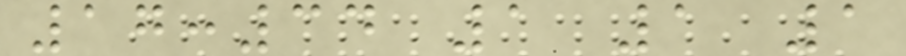17:34 1 1 1
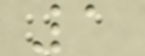1
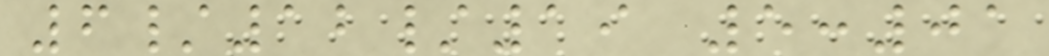6/12/19 5:01
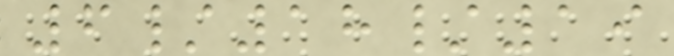6/18/19
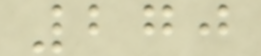270
